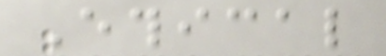Ethical
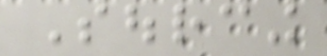Sourcing
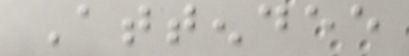Attendee
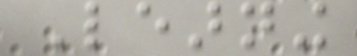Learning
